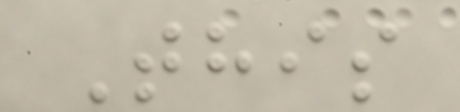This
